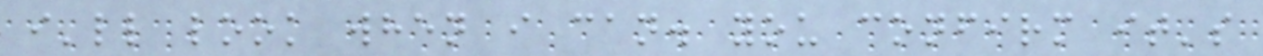i'll look when i can. you confirm it's
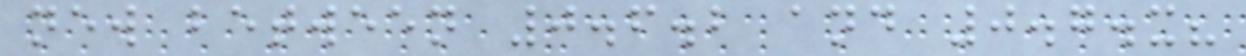new between 0.6.2 and 0.7.x?
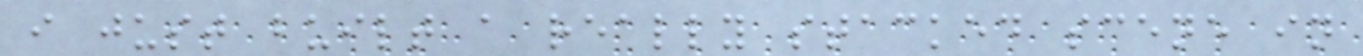i just built a really stacked scene in
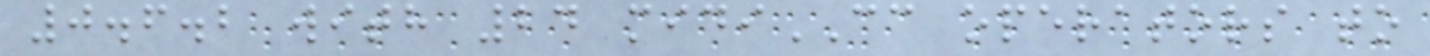0.6.2 with 24 midiCC operators to
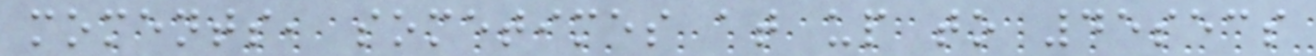moments, sometimes at up to 45secs
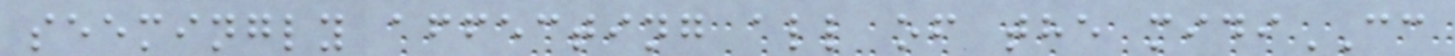seemingly affecting all of the midiCC
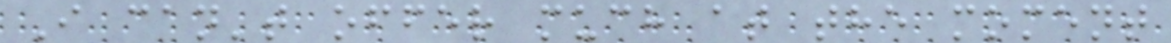I can't offer much at the moment
